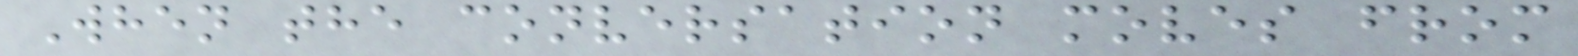When the conversation moves from
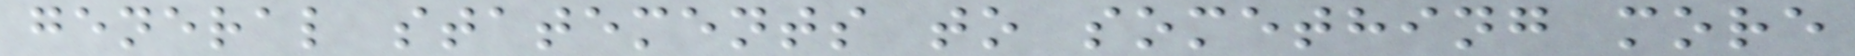general statements to something more
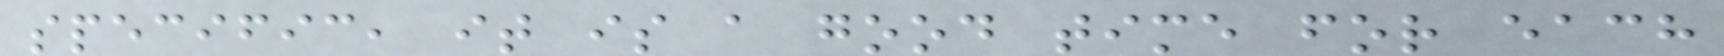specific, it is a good time for each
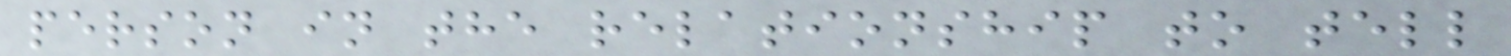person in the relationship to tell
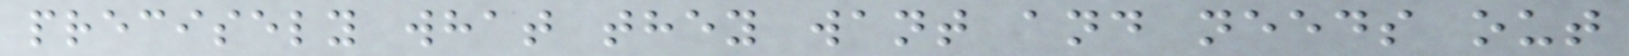precisely what they want and needs out
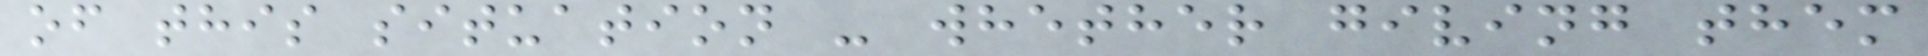of this situation - whether giving them
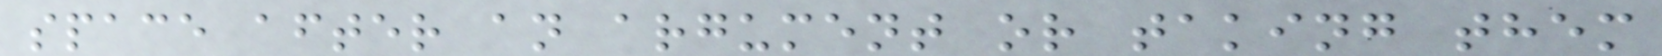space after an argument or taking them
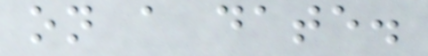on a date.
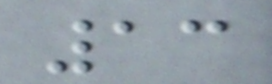13
